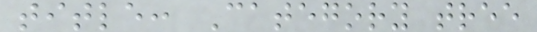title: Category tree
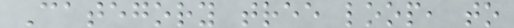Category tree loop, to
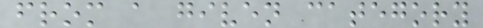from a given category
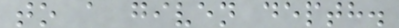to a given depth.
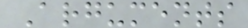Arguments
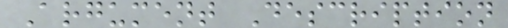Argument Description
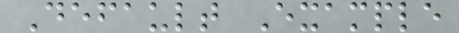Default Example
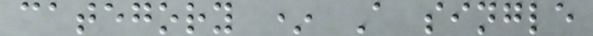category * A single
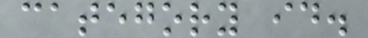category id.
